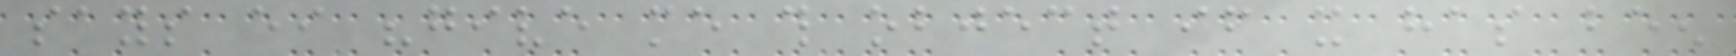says either "give me this object if it has been
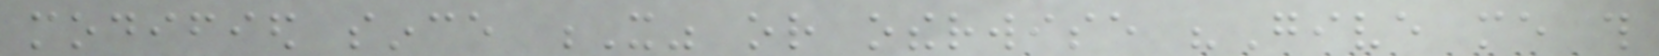modified since X" or otherwise "Give me this
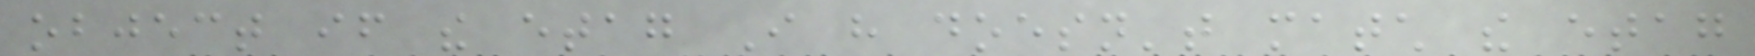object if the etag I have doesn't match the etag
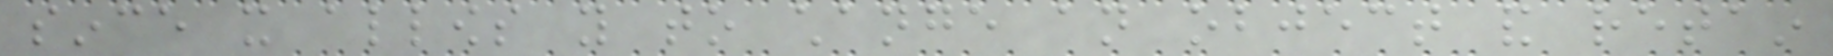since it allows you to change an object and retain
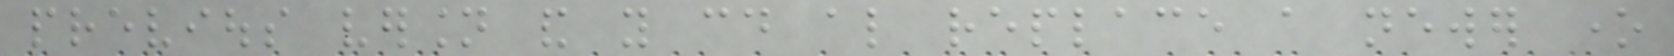previous version and you could also replace a newer one
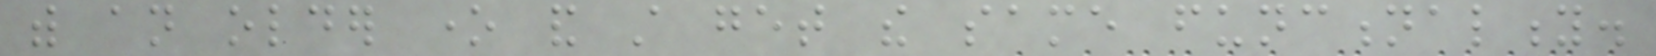with an older one and still get the same functionality.
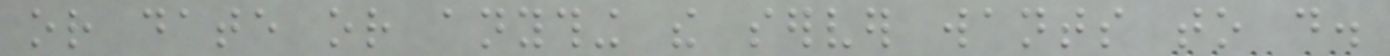or date or anything the server wants to do.
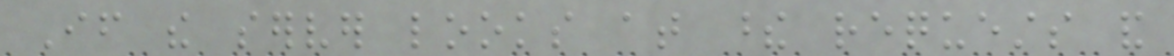If the server looks at these requests and
